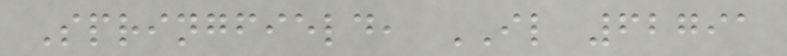Springfield, IL 62791
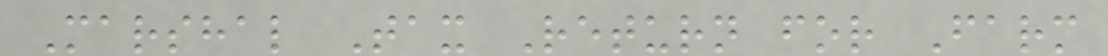Marshal Tax Return for Farm
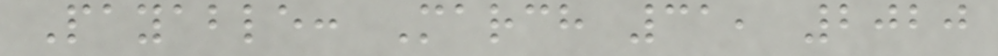Payable: March 31, 2020
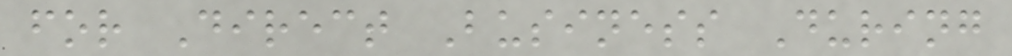for Direct Business During
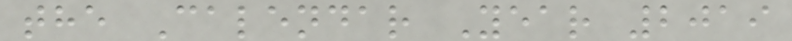the Calendar Year 2019
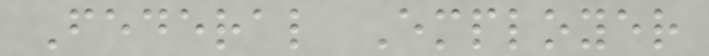Federal Employer
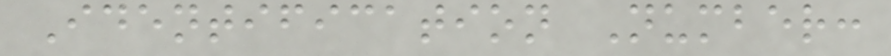Identification Number:
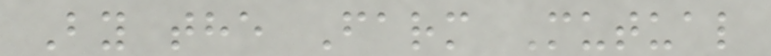By the Farm Mutual
